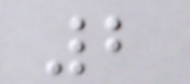2
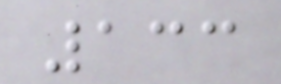133
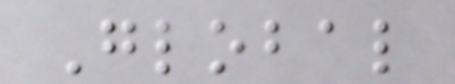Global
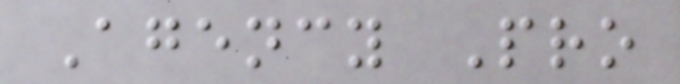Agency Pro
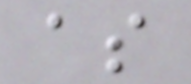as
